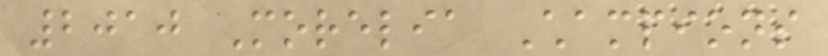2010 Morelia Champions
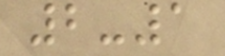2-1
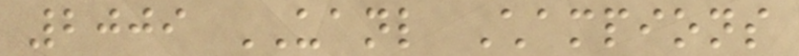2009 UANL Champions
